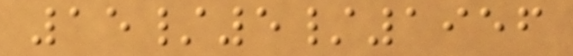15/5/1956
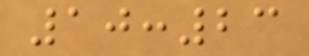10:23
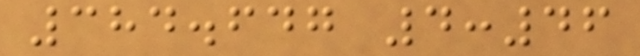384.647 4:46
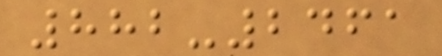882-2461
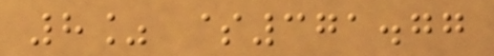8% $371.77
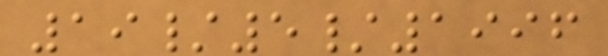19/5/1996
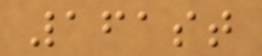161st
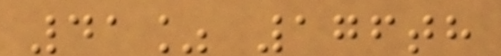41% 176th
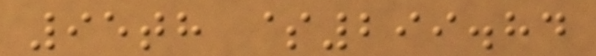95th $299.84
